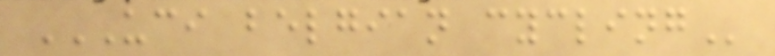UCI BELGIAN CYCLING
